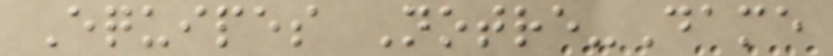Equipes Notre-Dame
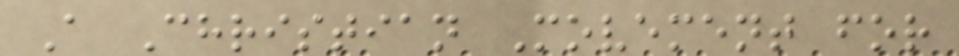A Christian Movement for
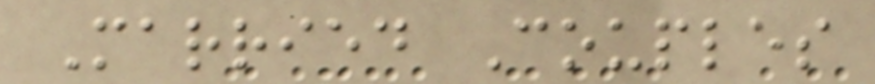Married Couples
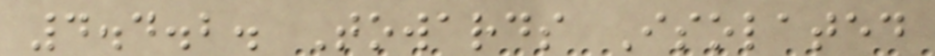4.4.2. Towards Isolated
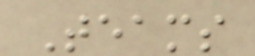Teams
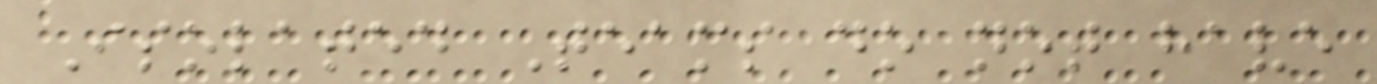Isolated Teams do not have
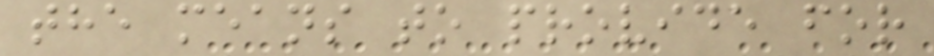the means to provide for
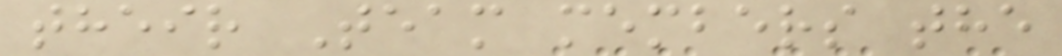their Team members the
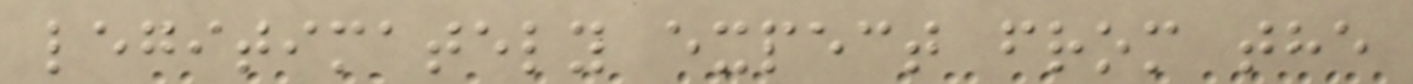legitimately expect from the
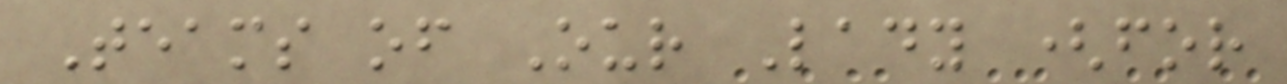Teams of Our Lady (for
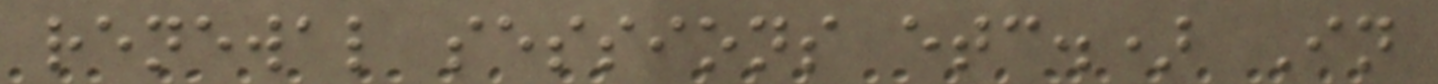renewal sessions etc.) In
